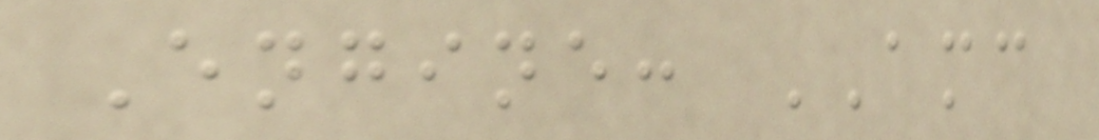Engine: AMC
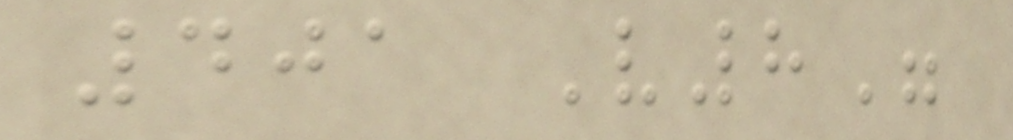401 V8"
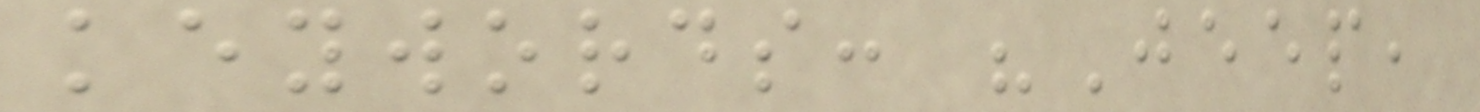keywords: "Jeep,
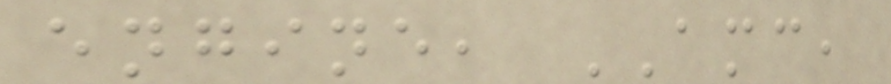engine, AMC,
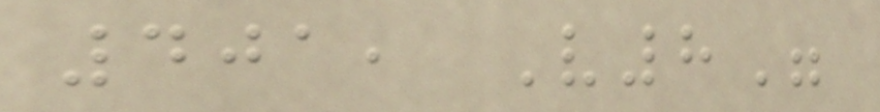401, V8"
